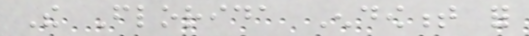The Florida Endowment for
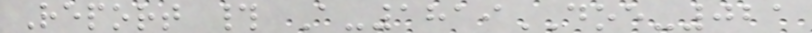Report # A-1819DOE-021
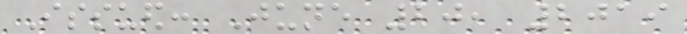Issued: June 20, 2019
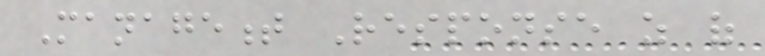Management Response as of
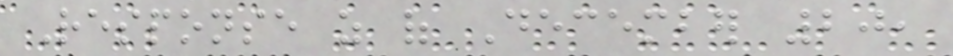Response as of December 20,
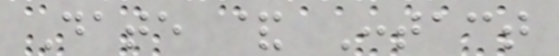Date & Contact
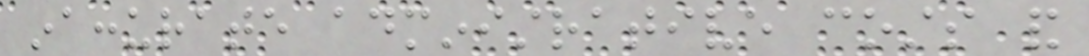inaccurate administrative costs and
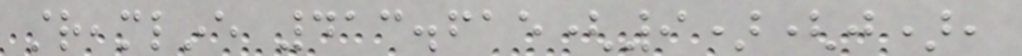streamline 413.615(9)(j),
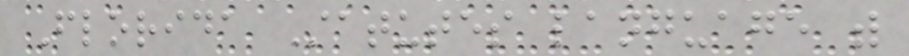Florida Statutes language with
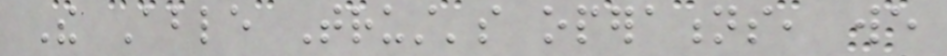The Able Trust's operations, we
